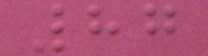87
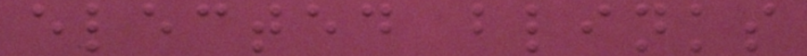elected blinks
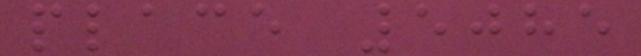place 5085
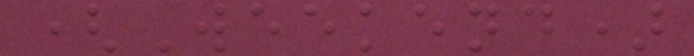(Weekend)
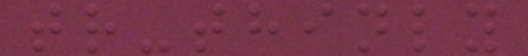tr-thinly
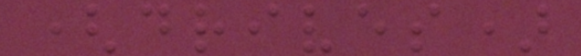(drives)
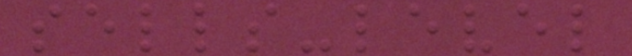sells-level
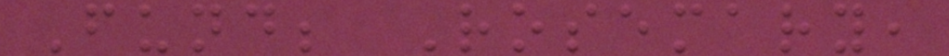Fund; Rosemary,
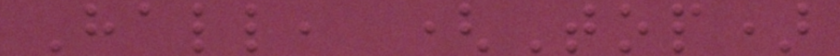Hall, (Top)
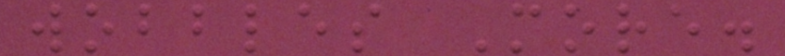wobbles More.
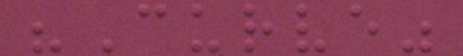"Curve"
